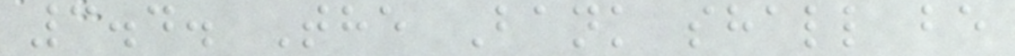3.4. The Bank shall be
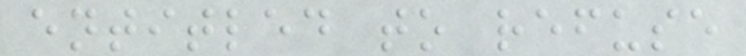entitled to refuse
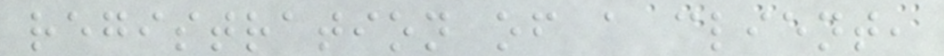registration of a client,
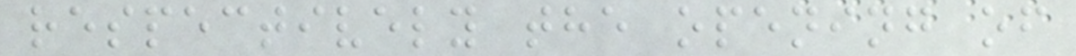respectively the opening of
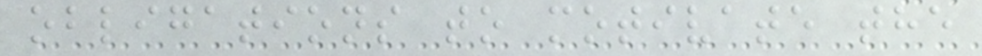obligations to motivate the
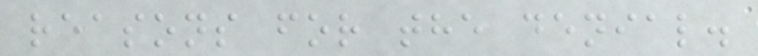reasons for the denial.
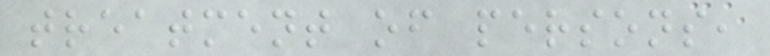treatment of persons,
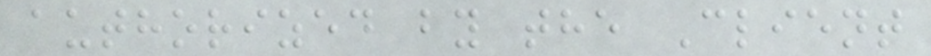authorized by the Client
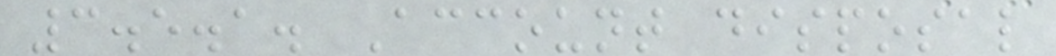3.5.1. Account disposal
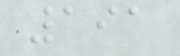191
